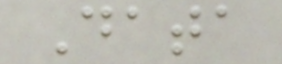Data
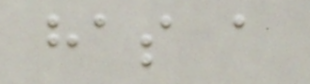has a
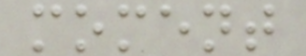moment
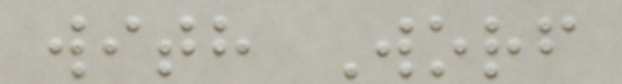with Worf
